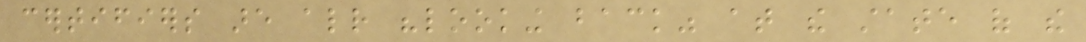certifiers are already "looking back" at the state of the
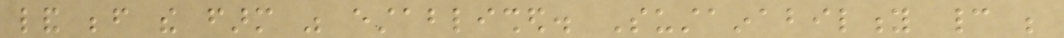land before the farm was established. Sustainability cannot be
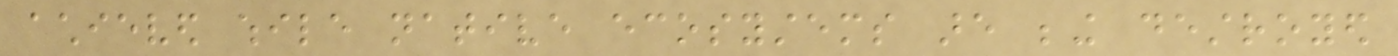achieved while native ecosystems are being destroyed
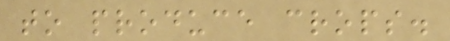to produce crops.
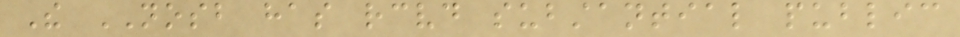The NOSB has received substantial public
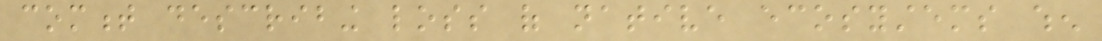comment describing loss of native ecosystems when
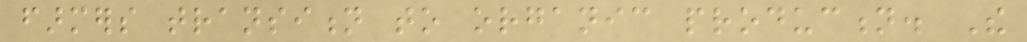farmers transition to organic production. The
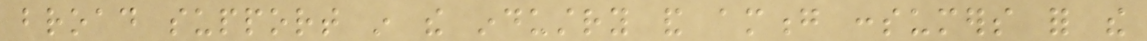broad support in the industry and among consumers for the
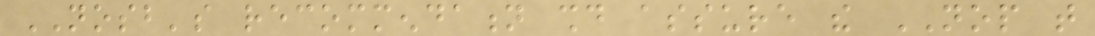NOSB's recommendation should assure the NOP that
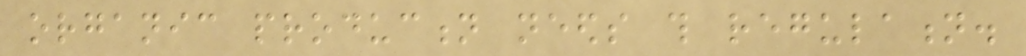organic production needs this regulation.
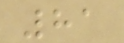81
